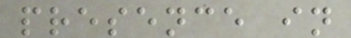presence in
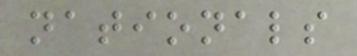nationals
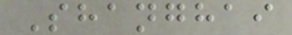Shanghai
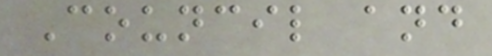Council and
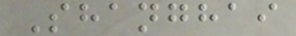Shanghai
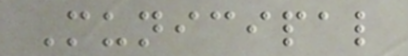Municipal
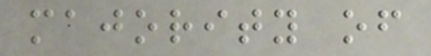majority of
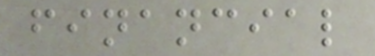financial
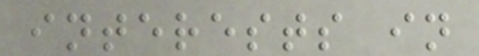interests in
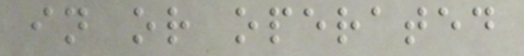in or operated
